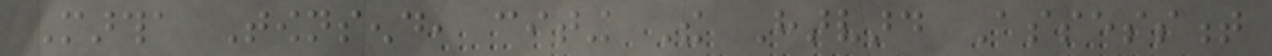Martha Townsend, citing The Harvard Assessment
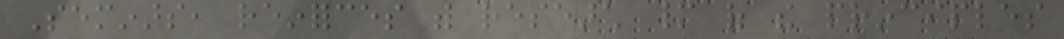Seminars, reinforces with research many of the principles
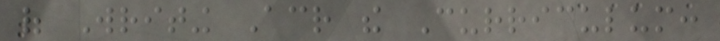of Writing Across the Curriculum:
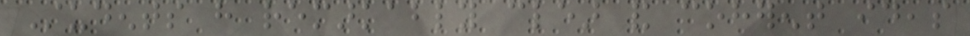Students have remarkably clear and coherent ideas
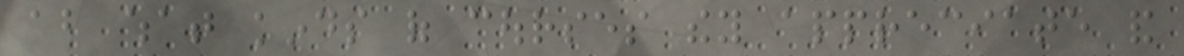about what kinds of courses they appreciate and
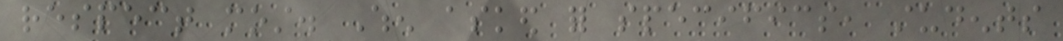respect most. When asked for specifics, students
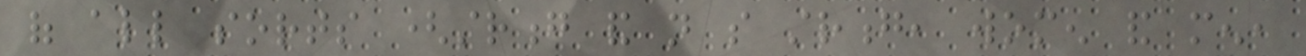of all sorts (strong and not so strong, women and men,
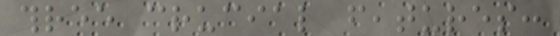three crucial features:
